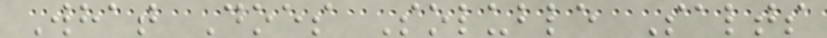What Does Soluble Salts
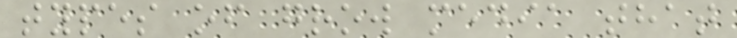types of grow media that
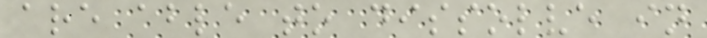are able to dissolve in
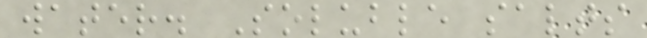water. Soluble salts
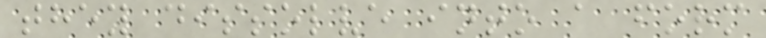they dissolve into a form
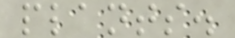plants.
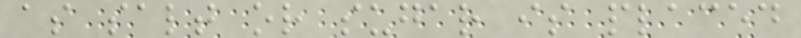as salt or sugar is placed
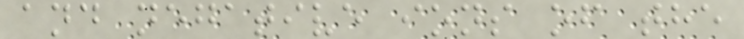and negative ions of the
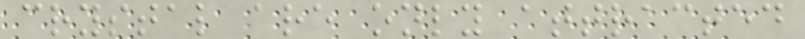crystal are only attracted
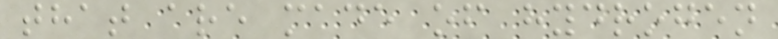that are made of hydrogen
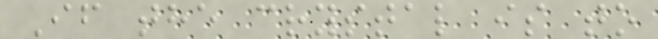If the crystal is to
